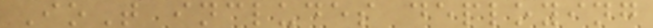IoT includes deploying
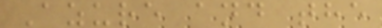Azure and the
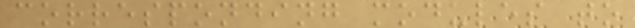corresponding modules to
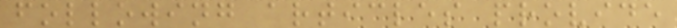following articles provide
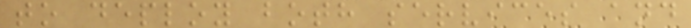to deploy both services and
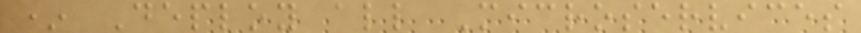* Deploy all Microservices
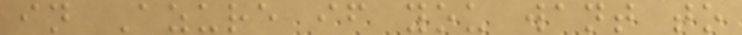in Azure if you want to
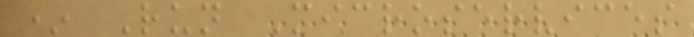* Run Microservices
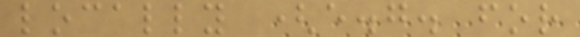locally (e.g. for
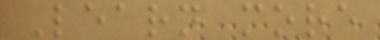Learn more
